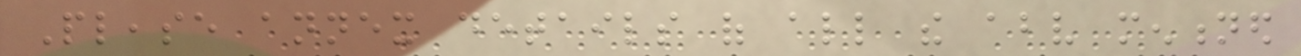Please annex details of all the above mentioned
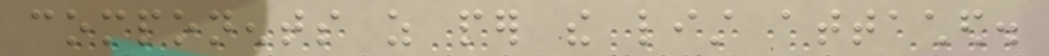components as per the list attached.
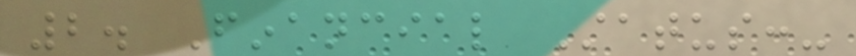2. Financial Status:-
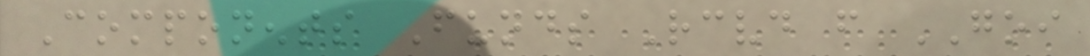Components Funds Received from GOI
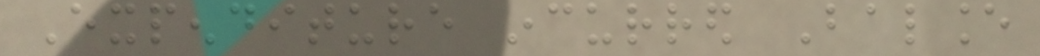Expenditure incurred Balance
